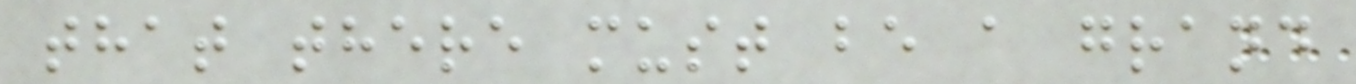that there must be a grand
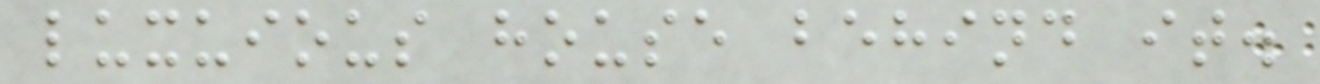luxuious house behind it.
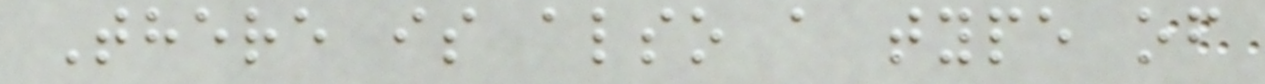There is also a type of
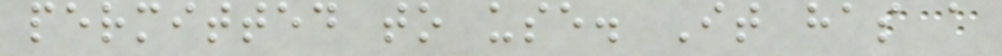permitted to use. It has a
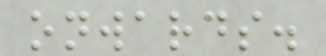onwards.
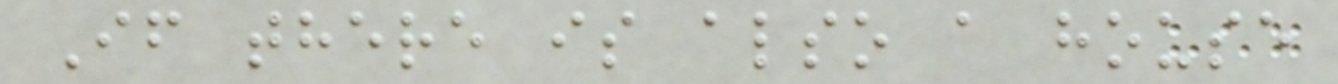If there is also a house
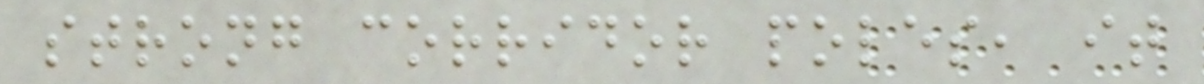strong corridor poles, it
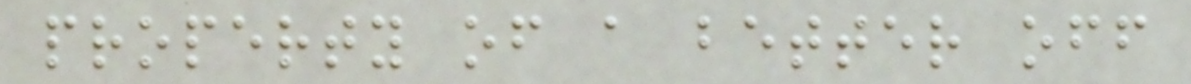property of a better off
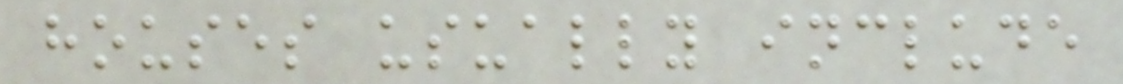houses usually include
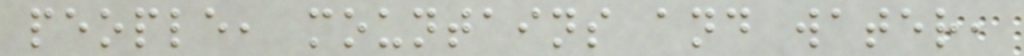people, mountains and water,
